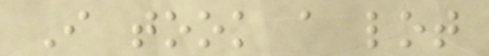I took a lot
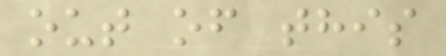out of this
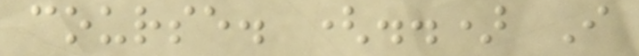course. (..) I
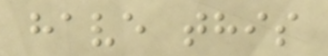have this
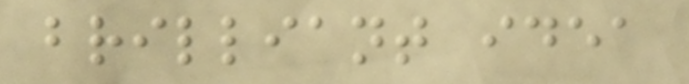brilliant idea
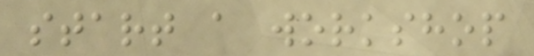start a workshop
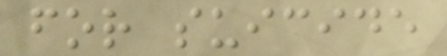for suicide
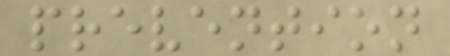prevention
